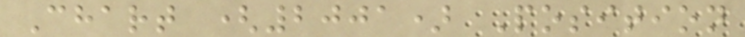Chart (2001) Position
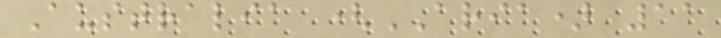Australia (ARIA) 11
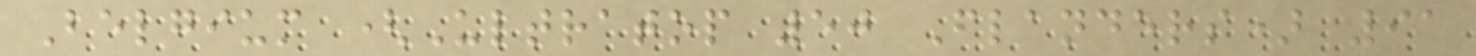Belgium (Ultratop 50 Flanders) 91
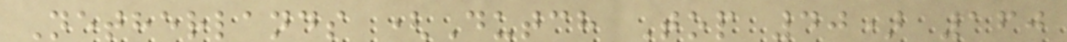Netherlands (Dutch Top 40) 160
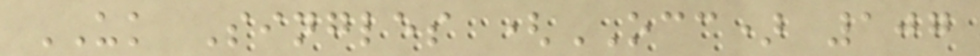UK Singles (OCC) 107
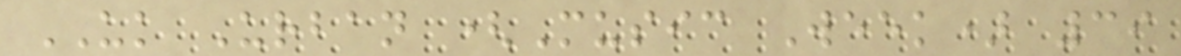UK Urban (Music Week) 39
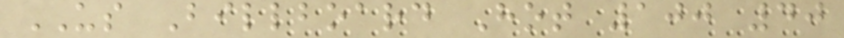US Billboard Hot 100 40
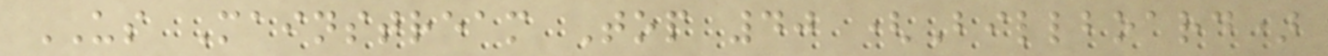US Mainstream Top 40 (Billboard)
